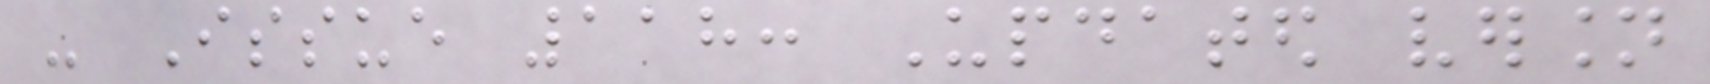- Issue 118: Updated version
